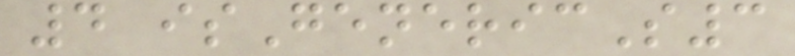4 isGenericS3
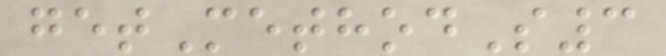getMethodS3
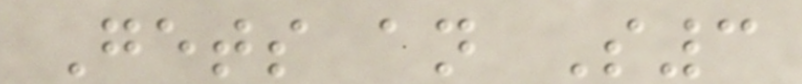Gets an S3
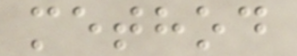method
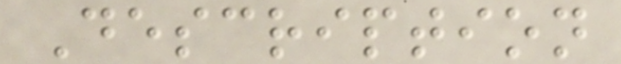Description
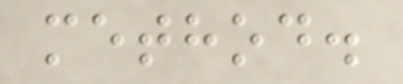method.
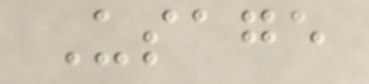Usage
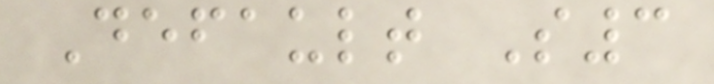Default S3
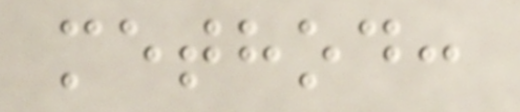method:
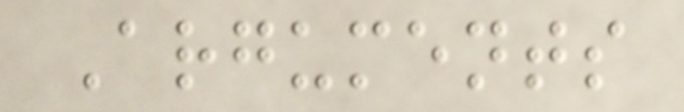Arguments
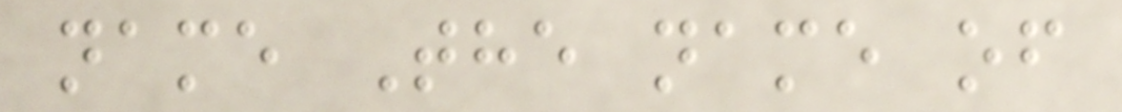name The name of
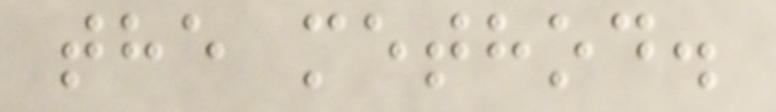the method.
